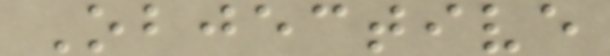Objective
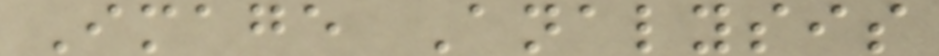Image Analysis
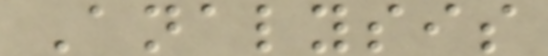Analysis
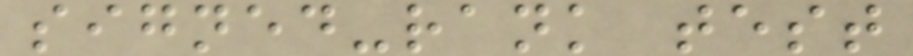signed-rank test
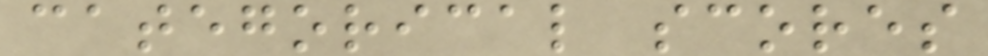categorical scores
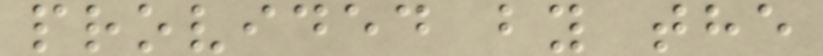provided by the
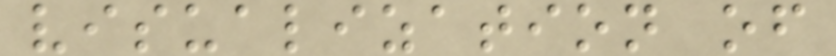visualization of
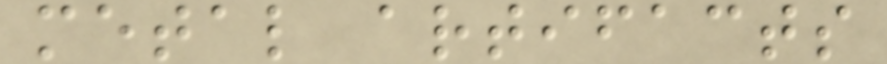metal artifacts
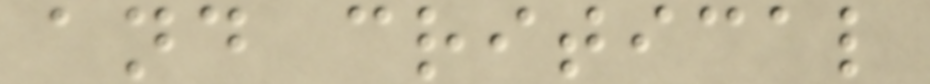and critical
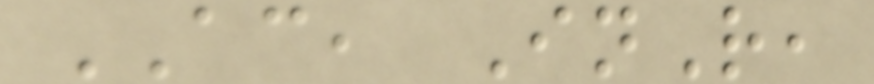AC, InR,
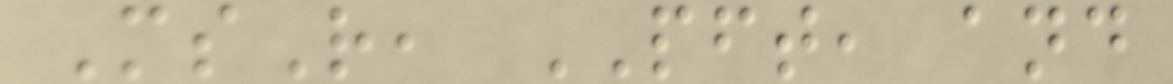MsR, PFT, and
